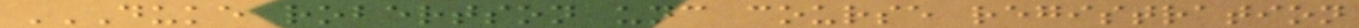DUKE ROBERTSON UNC COURSE REGISTRATION
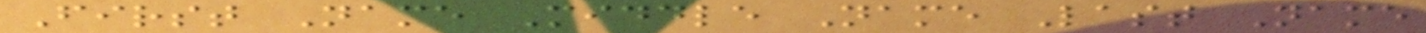First Name Middle Name Last Name
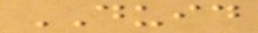DUID
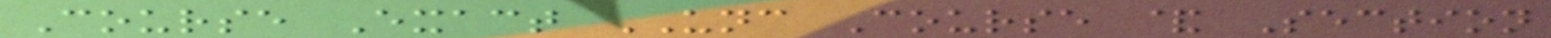Course Exact UNC Course & Section
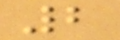2
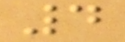4
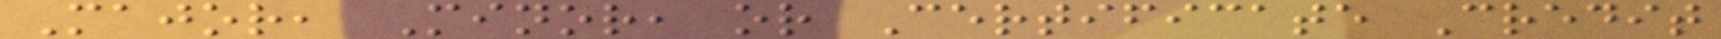Major, Minor, or Certificate Credit
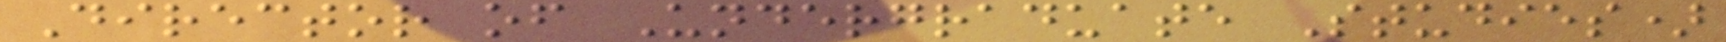Director of Undergraduate Studies)
